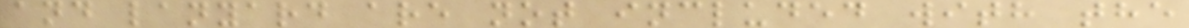and lanyard are not included with the
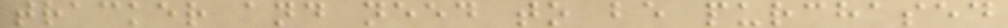tracker and need to be purchased
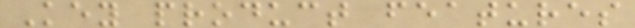Key product features
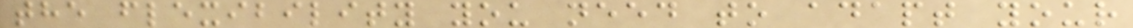the flexibility you need to adapt your
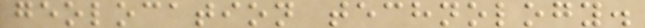geolocation technology.
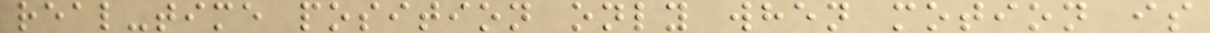real-time position only when motion is
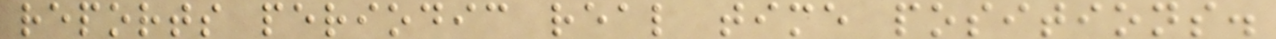reports periodic real time positions.
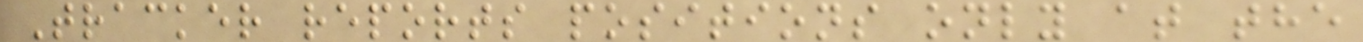Tracker reports positions only at the
